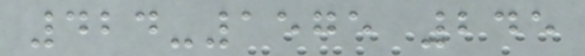424-1575 245
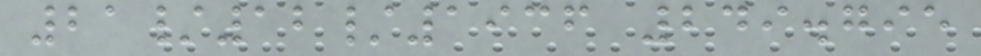21/12/1936 249.795
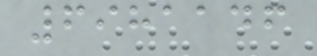6981146
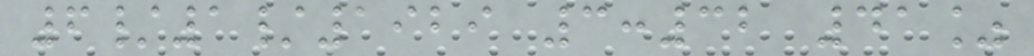6/1/1929 3:32 41%
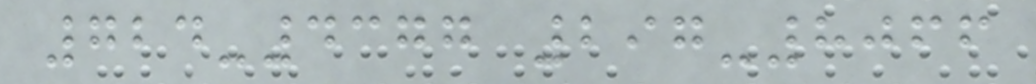724-4377 297-8066
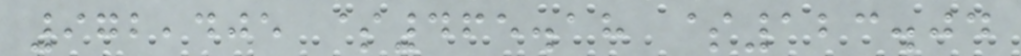972,405 $465.18 $123.04
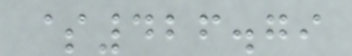$426.79
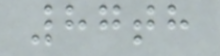87th
